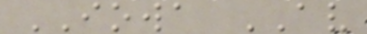IOWA AV
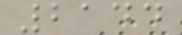2144
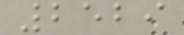2529
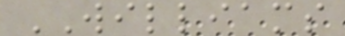WILLIAMS
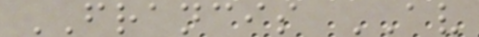FRANCIS AV
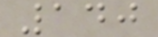140
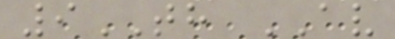9TH AV
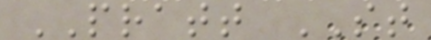PRATT ST
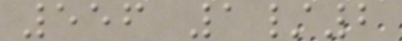556 1/2
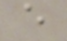e
